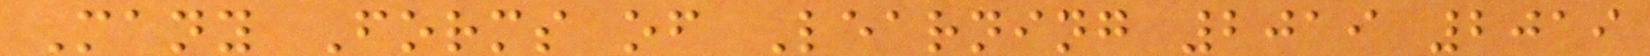Many Forms of Learning 2019 2019
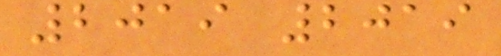2019 2019
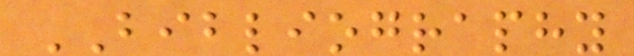BIBLIOGRAPHY
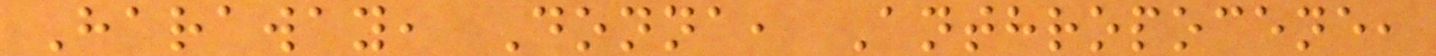Haraway, Donna, Anthropocene,
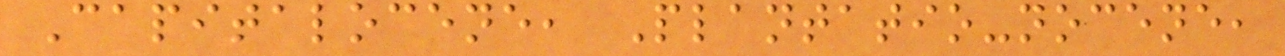Capitalocene, Plantatio-nocene,
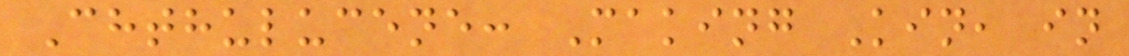Chthulucene: Making Kin, in
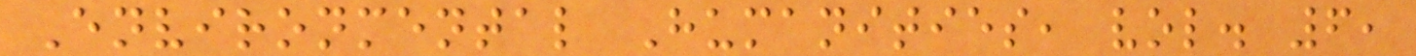Environmental Humanities, vol. 6,
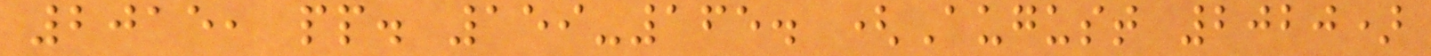2015, pp. 159-165. (August 2020)
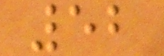52
